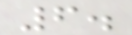6.
